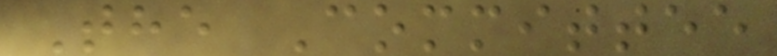The Committee
